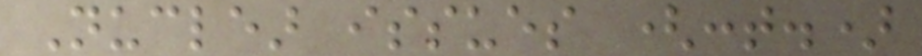Nuclear issues (cont.)
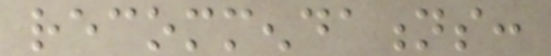recommendations:
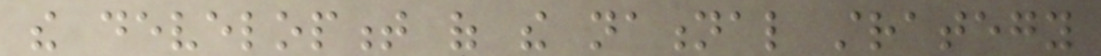the development of the national strategy
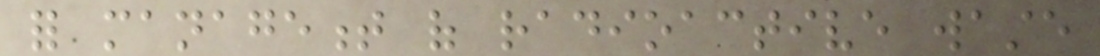for management of radioactive waste
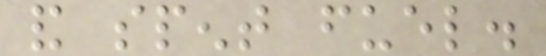and spent fuel.
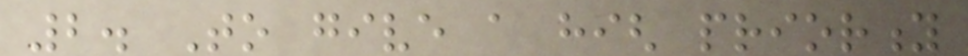2. To give a high priority
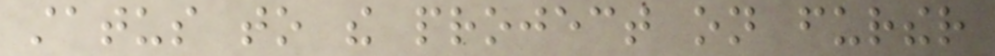status to the project on further
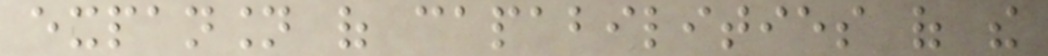expansion of capabilities of the
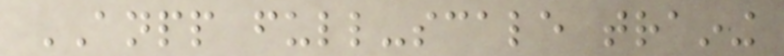ANPP full-scale training
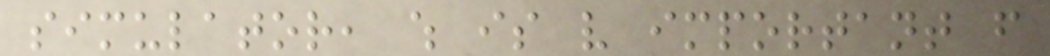simulator, which is very important from
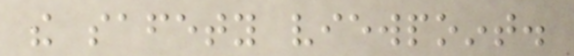the safety viewpoint.
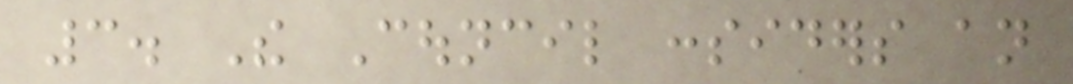3. The Council considers an
